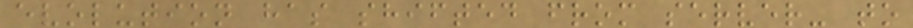evolution has shifted from server- to
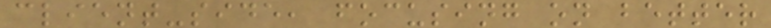client-side, focusing on better
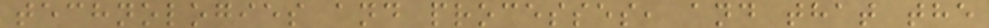technologies and processes, and that the
